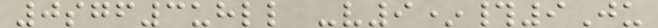0sgf3uhll -v9*#9Ju
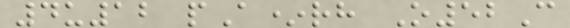4u12 pA*rh O52C
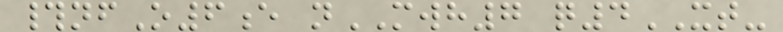#nfO6e nMWH7 q4XT-
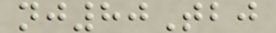nj80Tbj
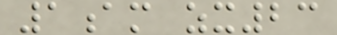1am zx23
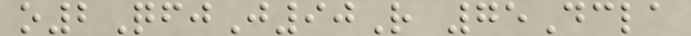o2QfjJ90R 75Dcla
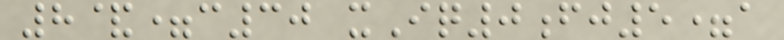8&=c30 xIq0fj5=a
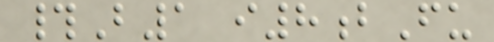#B1 i8bFu
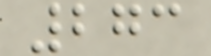273
